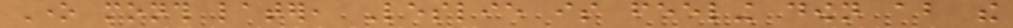One month later, Leslie is feeling down about the
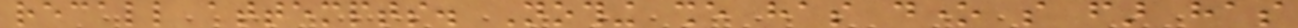recall attempts. Nothing she has done so far has
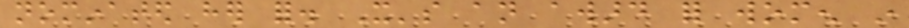nominated her for. It's an award for women in
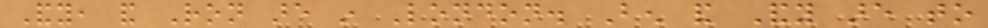Andy, and Ron are in London. Ben and Andy are to
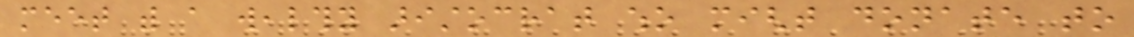meet with a wealthy aristocrat who might donate to
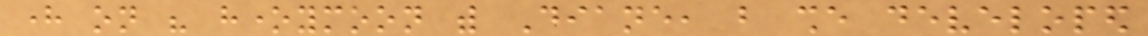here on his honeymoon with Diane, but she developed
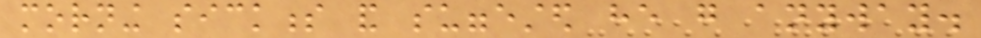morning sickness and suggested he go anyway.
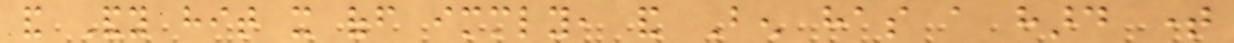and Andy hit it off immediately, and Ben has a hard time
